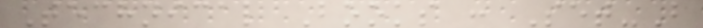Technical Books : Set-B
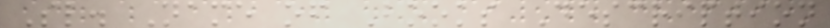Sl. Name of Books Description
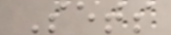Sets
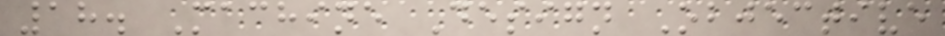18. Machine Design Objective
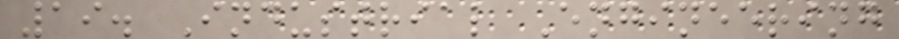19. Industrial Engineering
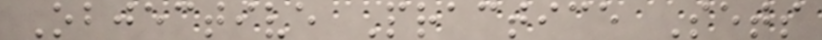Objective Practice Sets
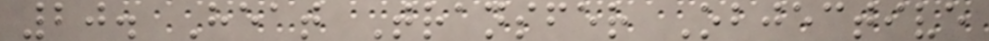20. Heat Transfer Objective
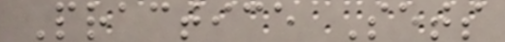Practice Sets
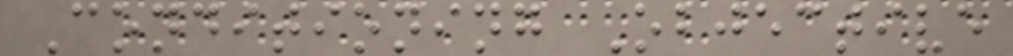Conditioning Objective
